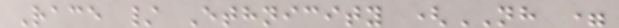Race / Ethnicity (NH =
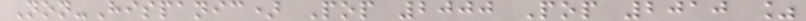Non-Hispanic) Pop 2000 Pop 2010 %
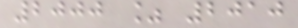2000 % 2010
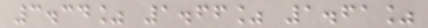3.34% 1.66% 1.61%
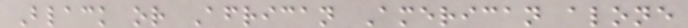Black or African American alone
